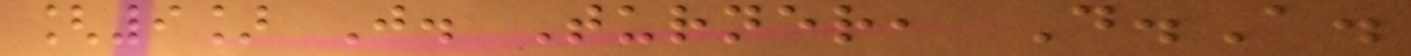[9] J. Turner, D.A.
